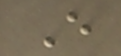E
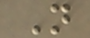N
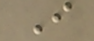I
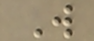W
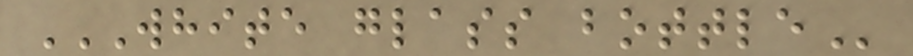WHITE GLASS BOTTLE
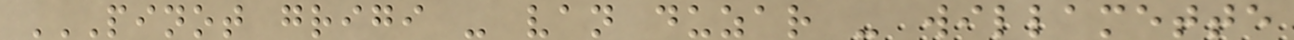PINOT GRIGI - VAN DUZAR - WILLAMETTE
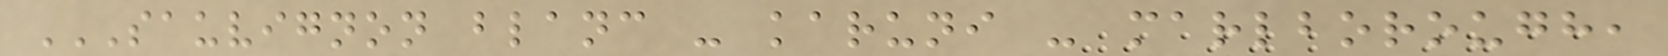SAUVIGNON BLANC - KARUNI - MARLBOROUGH,
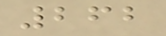262
